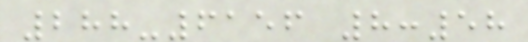288-6156 8:58
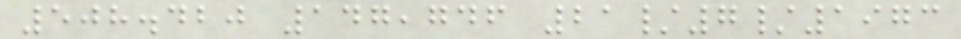508.420 147,746 21/7/1973
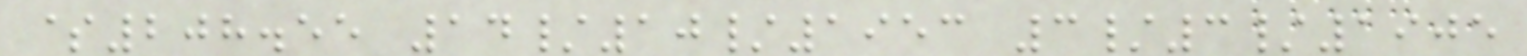$208.55 14/10/1953 3/3/1905
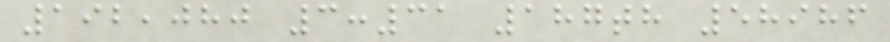192,080 3:31 187th 58986
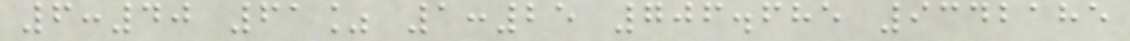6:40 61% 1:25 706.685 9342185
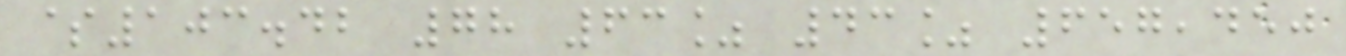$103.42 78 63% 43% 657,450
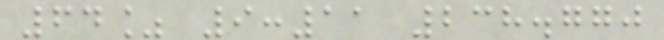64% 9:11 238.770
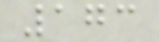173
